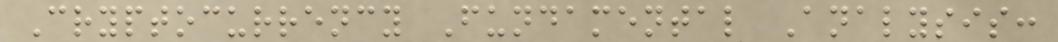Cryptocurrency Fundamental Analysis:
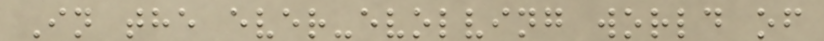In the ever-evolving world of
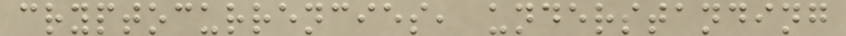cryptocurrencies, understanding
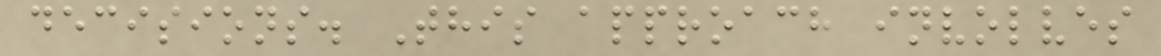decisions. This approach involves
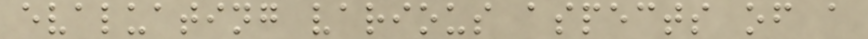evaluating various aspects of a
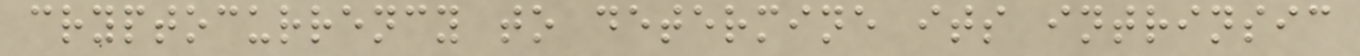cryptocurrency to determine its intrinsic
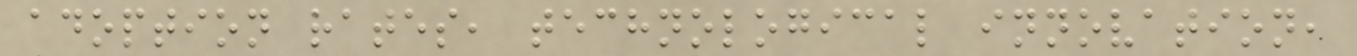adoption rates, technological innovation,
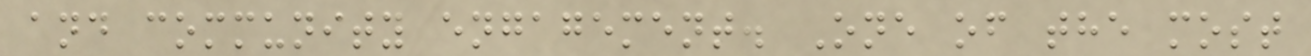and community engagement. One of the most
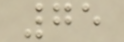75
